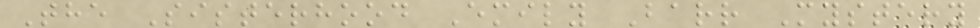The Sisterhood Emily Barr Mystery
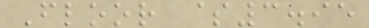Floor $3.95
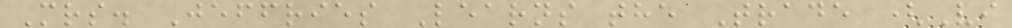Mrs. Jeffries Learns the Trade (Vi
